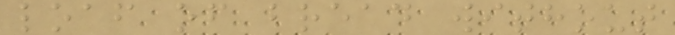loaf of bread without
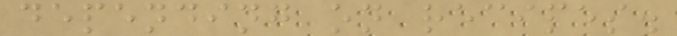depending on recipes.
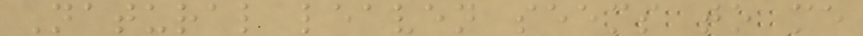Natural leaven seems to me
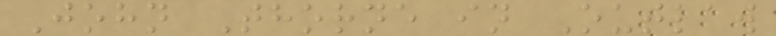John Thorne in Outlaw
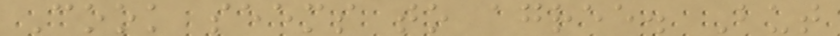Cook seems to agree. But
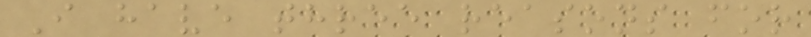I have three reasons for
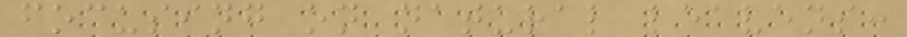focusing on natural leavens:
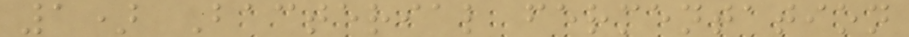1) Bacterial fermentation
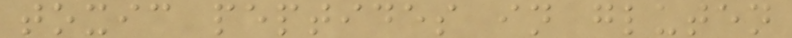toxic peptides in gluten
